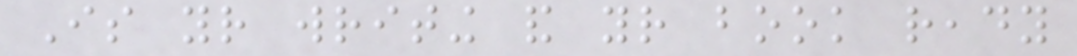Is your writing and your book ready
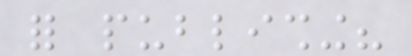for publishing?
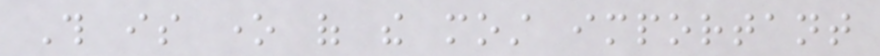This is one of the most important
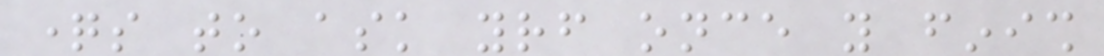questions to ask yourself once you finish
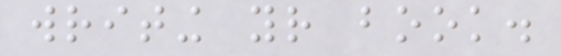writing your book.
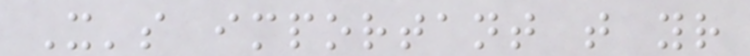It's important that your
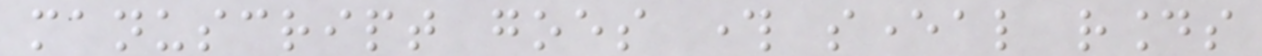manuscript goes through several rounds
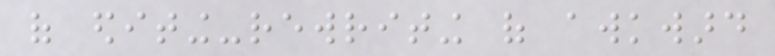of editing-rewriting of awkward
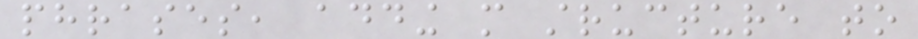phrases, adding more structure to
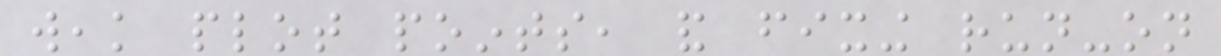weak plot points, and fixing run-on
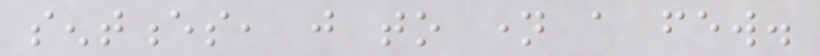sentences, just to name a few.
